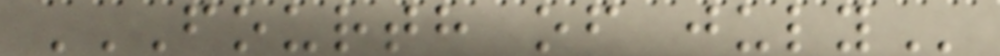FOURTH OF JULY
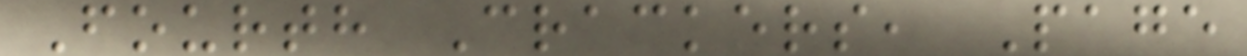Fourth Crackers, Page
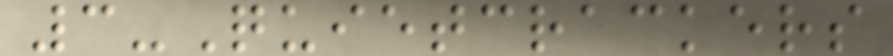3-Quietcrackers
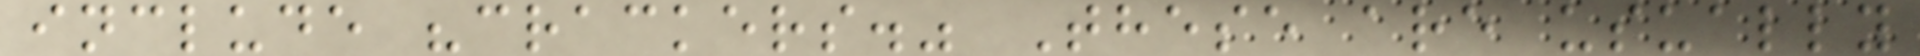include "crackers." These are usually
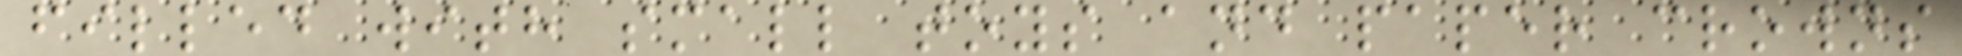filled with small toys and paper crowns
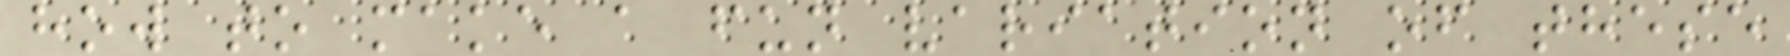how to make a fun variation of these
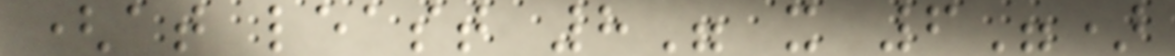(at least 8" x 6")
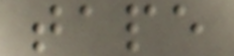tape
